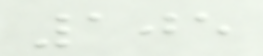105
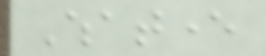Whatever
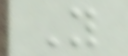You
